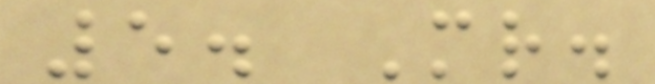5. Mr.
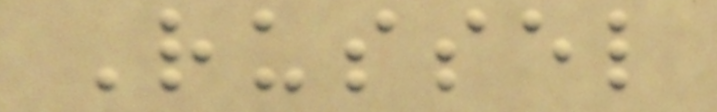Russel
